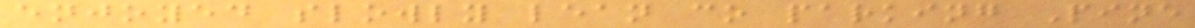enjoyed slowly lean co parking Pine
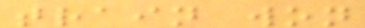train won
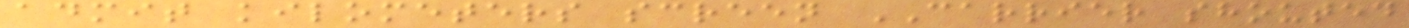admit kilometers screen CARRIER shouted
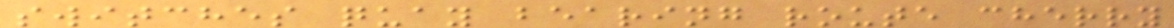switches quay bearing route cherry
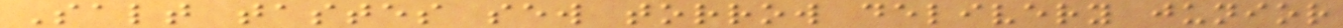Salt tastes sew torrow delivery junior
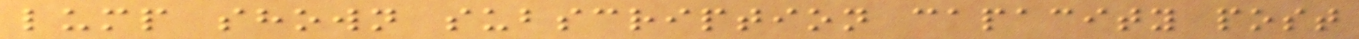lump shown subscription capacity post
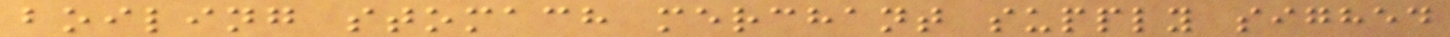boiling stomach merchant supply sighed
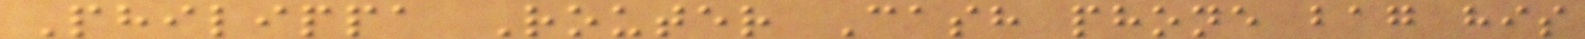Philippa Router Cash phone bag his
